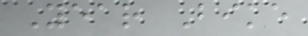Year Bike
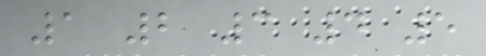1 2 3 4 5
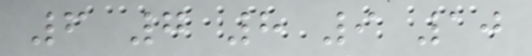6 7 8 9 10
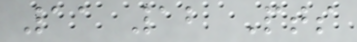11 12 Pts
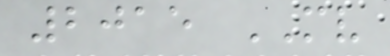2015 MV
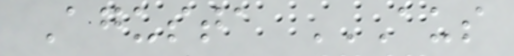Agusta AUS
